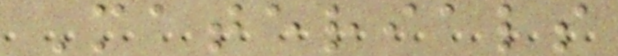Materials
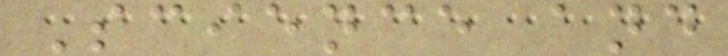Science and
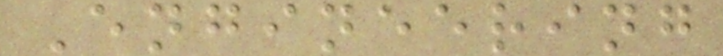Engineering
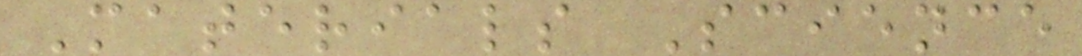Materials Science
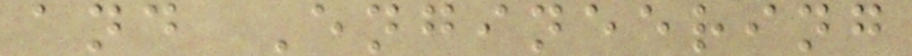and Engineering
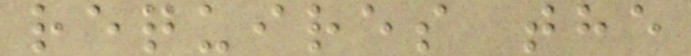requires the
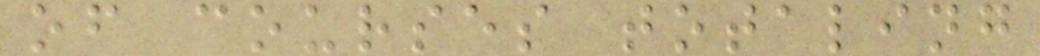of courses totaling
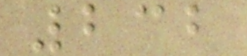232
